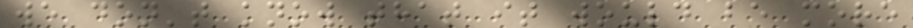we don't know that it would be more
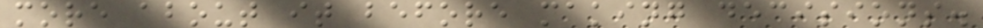more about it before making decisions.
